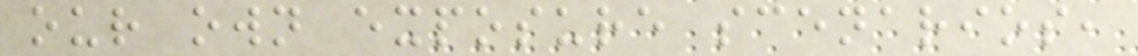our own exposure scenarios,
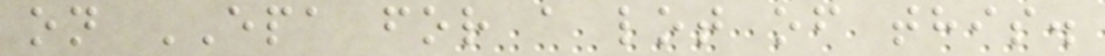on EPA for a lot of this.
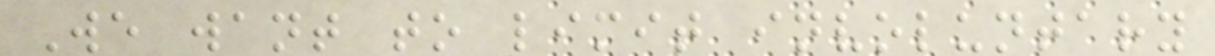We want to limit involuntary
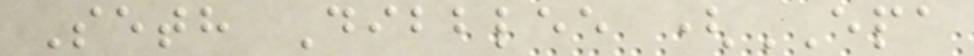Seth Dibblee (EPA
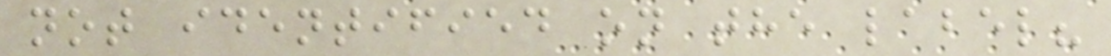not identified on the label?
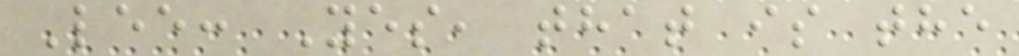Lee: Yes, that is the
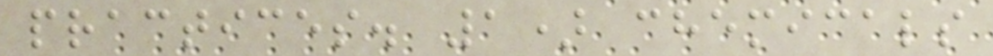practices. 1) chemicals
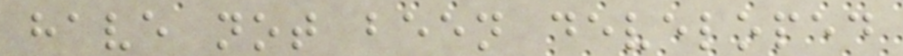have not been developed
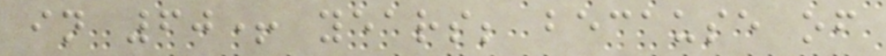in 60+ years; because of
